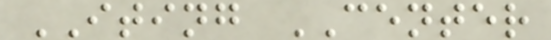ITING CENTER
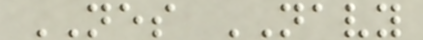NES NAVY
